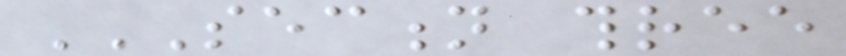SECTION THREE
